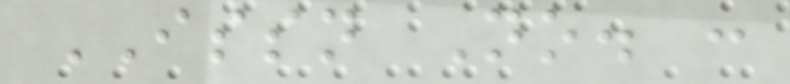ISSN No. :
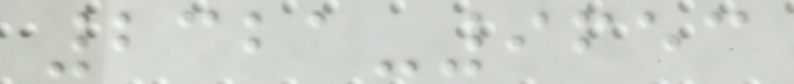2321-9653
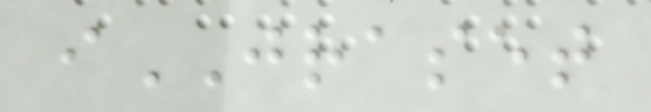iJRASET
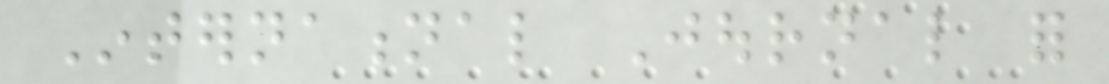International Journal for
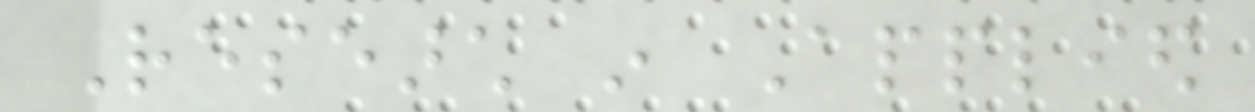Research in Applied
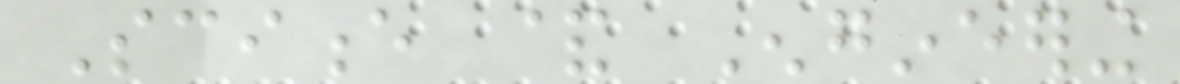Science & Engineering
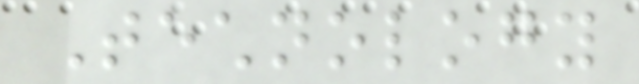Technology
